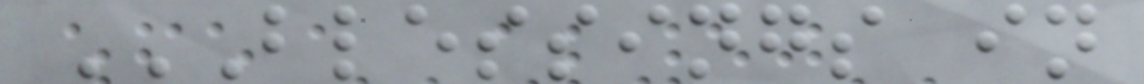BLESSINGS IN
